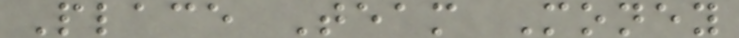Place Team Money
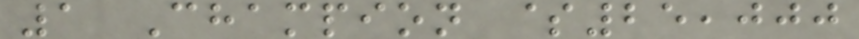1 Champion $25,000
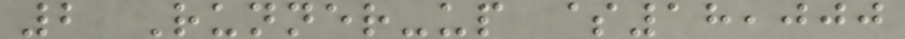2 Runner-up $18,000
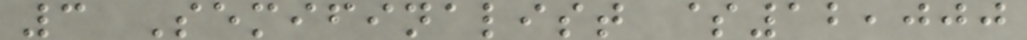3 Semifinalist $12,000
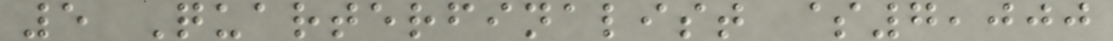5 Quarterfinalist $7,000
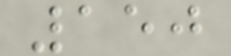150
